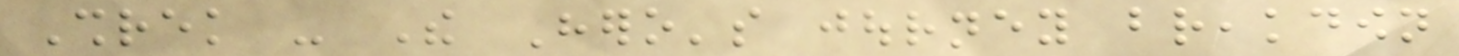Shrek - The Hero's journey breakdown
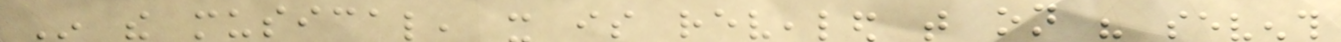In the musical, it is revealed that on his seventh
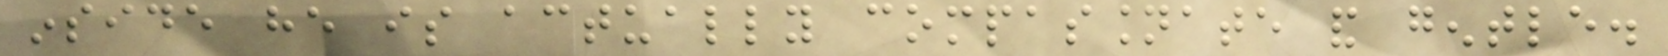inside he is actually compassionate and gentle.
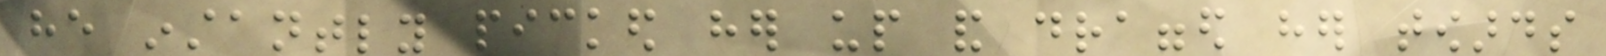he instantly picked her up and dragged her towards
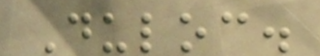Duloc.
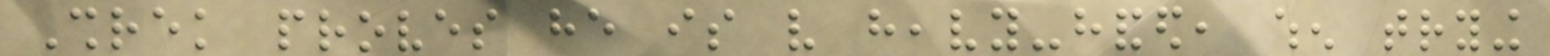Shrek proves he is very heavy-handed, when trying
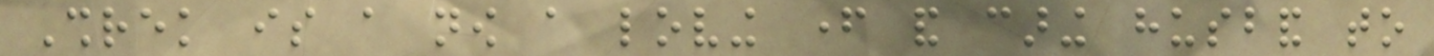Shrek is a now a loving father and caring husband to
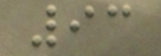93
